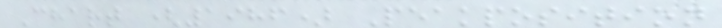Chart (1986) Peakposition
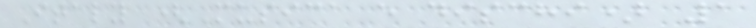Italy (Musica e dischi) 1
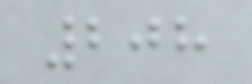208
